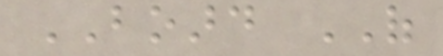BOARD OF
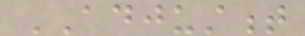ADJUSTMENT
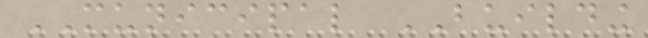MUNICIPAL BUILDING
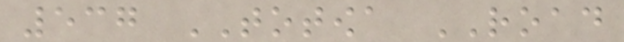537 TOTOWA ROAD
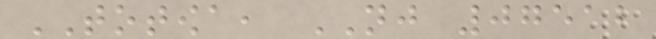TOTOWA, NJ 07512
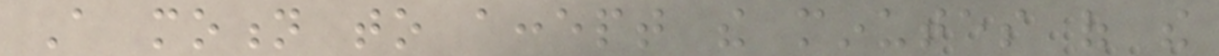A motion to accept the minutes of the
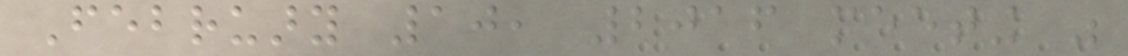February 10, 2016 meeting was
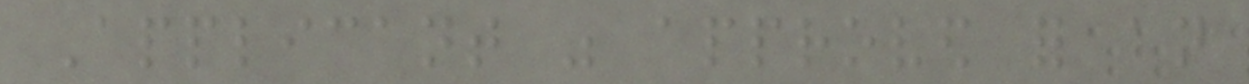Applicant was approved for an
